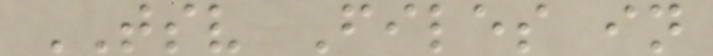TSV Files in
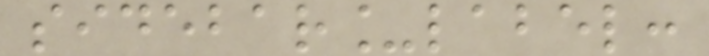sidebar_label:
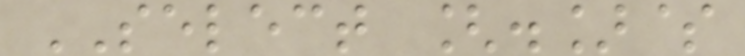SELECT [.]$
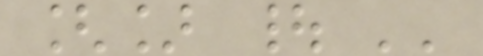[] | ''
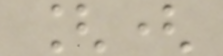[(
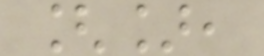[],
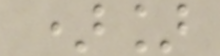)]
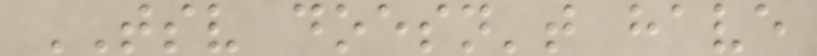TSV doesn't have
